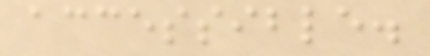accessible.
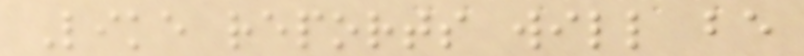Like reports will be
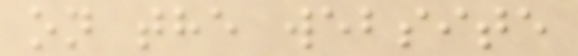on the website
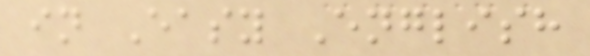in Easy English
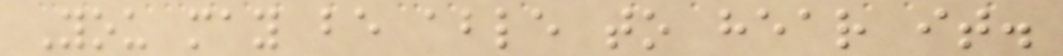You may be able to hear it.
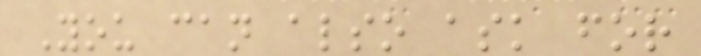You can also ask for
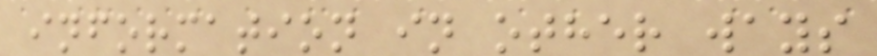information in other ways
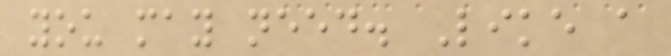you may need. Like a
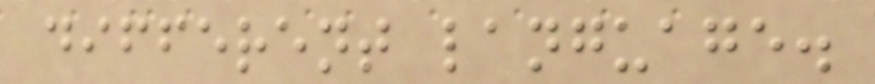different language.
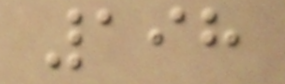198
